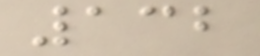132
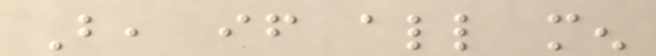But, if all men
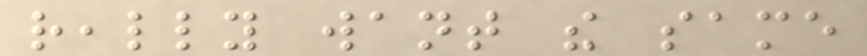really want the same
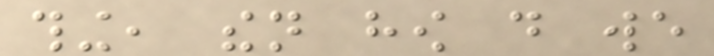thing, then how do we
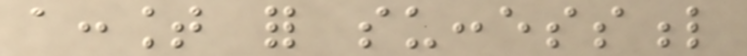account for successful
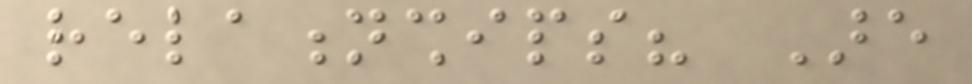relationships? Are
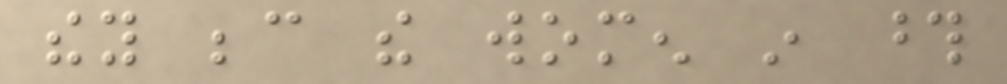they because the women in those
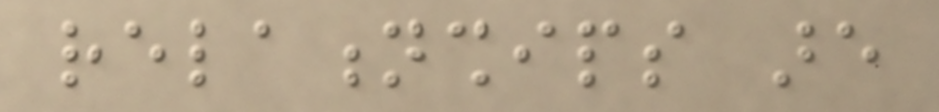relationships are
